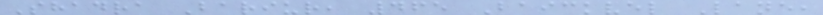Shadra Bariur, 465 Baickvel Lane,
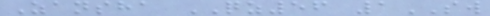Zansha QZ56 1SW
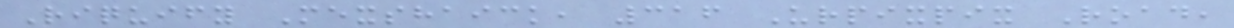Riquify Mexshaick, 316 Urpixpix Road,
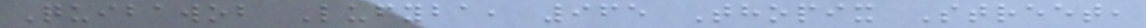Quibawob Lufyba, 965 Thopix Street,
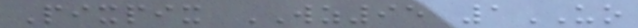Pixpix WZ95 1UO
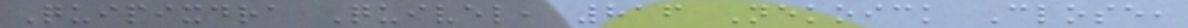Quipixdra Quivel, 816 Nekoick Close,
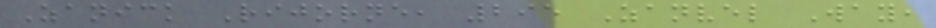Zanick Rijorne, 295 Zanvel Way,
